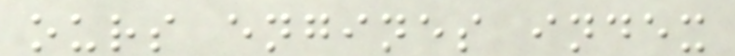ours engines index
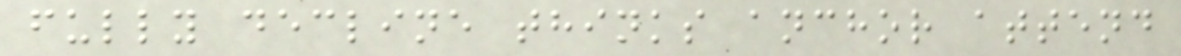fully decline thinks anchor attend
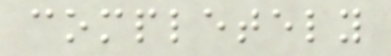completely
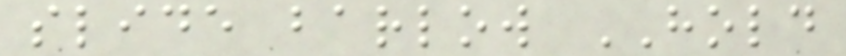slide barlow HOLD
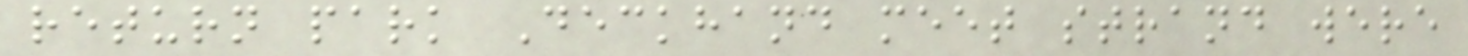return park Deckhand meet strand were
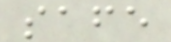safe
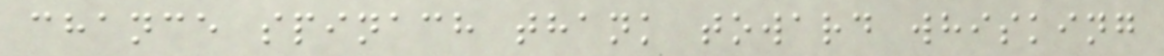chance spinach thank toward whisking
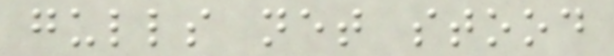gulls net stood
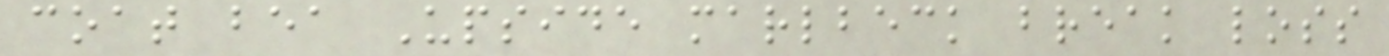coat bea Upside marlbeck break loss
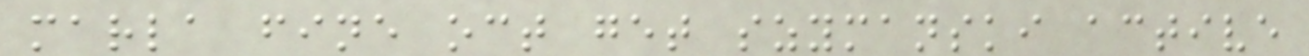marla fine oct get szymanski active
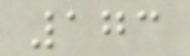173
